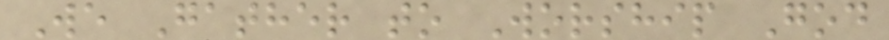We Gather to Worship God
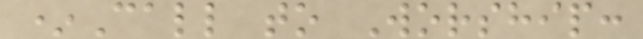*Call to Worship:
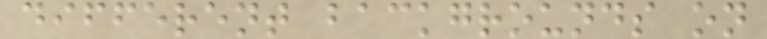different backgrounds on
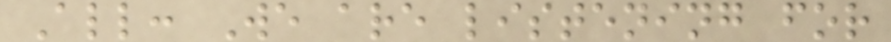All: We are listening for
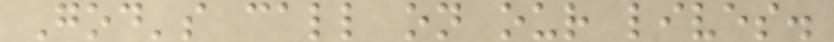God's call on our lives.
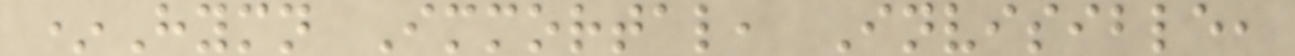*Hymn Immortal, Invisible,
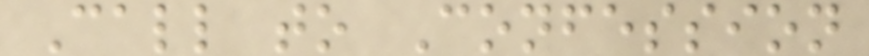Call to Confession
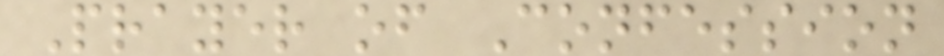Prayer of Confession
